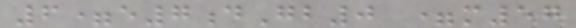6=e7dGb0 =m57
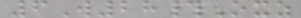6W28#Oxz
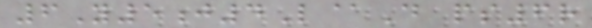6Y5j4L@D ps6r
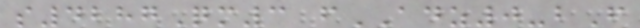s4287Qm3 fADZ0-bF
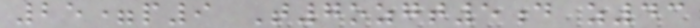25=p9 T7ozgt5d z43
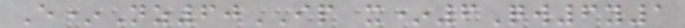E*Nz60IP x*6Qw6y1
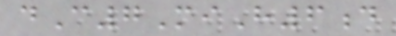dC7MiH6d
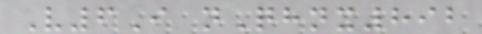V6I nQhnx892
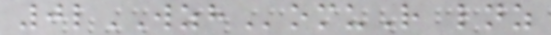0lWZHomuR lnz
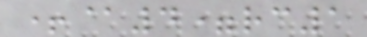+@4=rc1
